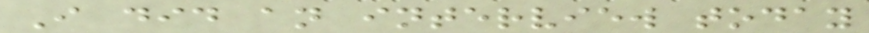I did an interview today
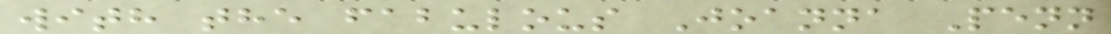with the fabulous Joanna Penn
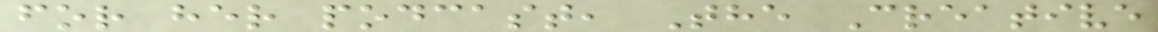for her podcast, The Creative
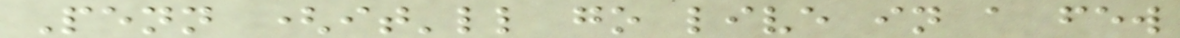Penn (it'll go live in a few
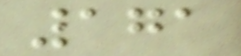171
